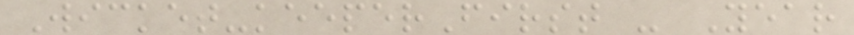Wicket-keeperFirst - Year
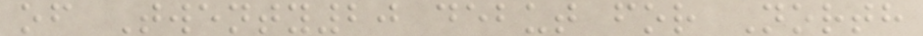of Twenty20 debut for North
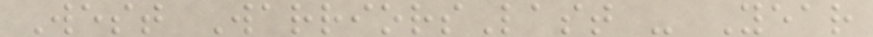West WarriorsLast - Year
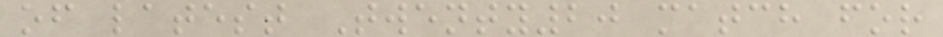of latest Twenty20 match for
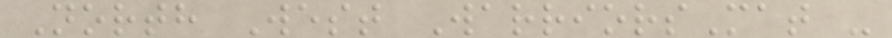North West WarriorsMat -
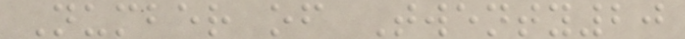Number of Twenty20
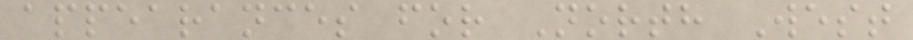appearances for North West
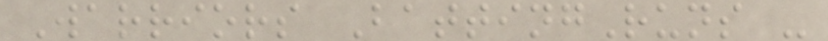Warriors BattingRuns -
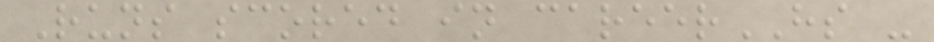Runs scored in careerHS -
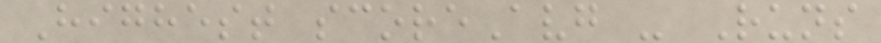Highest scoreAvg - Runs
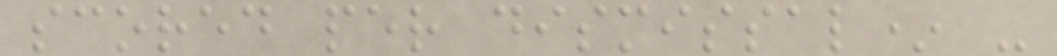scored per dismissal* -
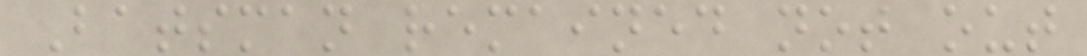Batsman remained not out
